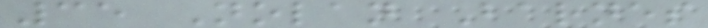35 Nolan Barnes
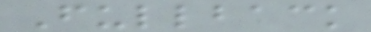Fullback
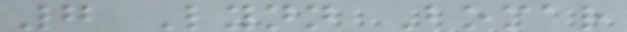7 Lynn Bomar
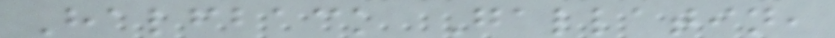Halfback Gallatin,
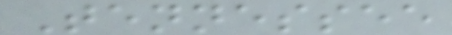Tennessee
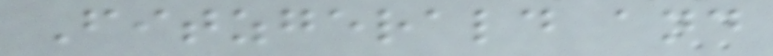Fitzgerald and
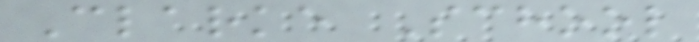Clarke School
